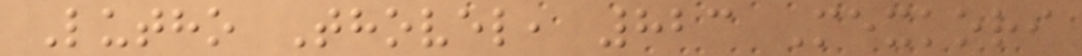Lutho Thovel, 823 Mexkori
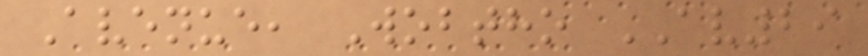Avenue, Wobtho AV29
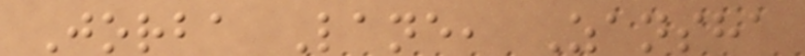Jorba Lane, Zansha
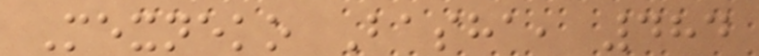Mexneko Basha, 484
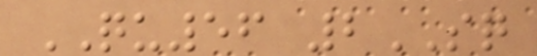QU56 2SQ
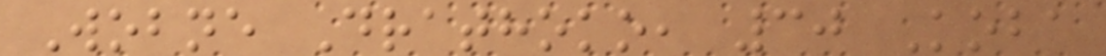Wobne Drathoko, 30 Koba
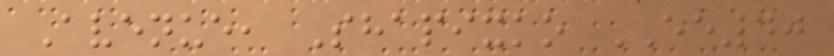Avenue, Shapixko EE40
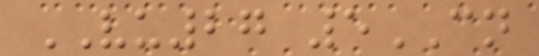VU27 5CN
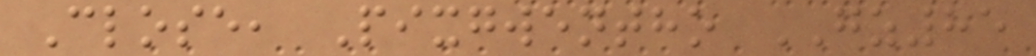Close, Pixgwentho GZ85
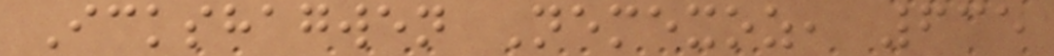Ickshagwen Nemexoz, 635
